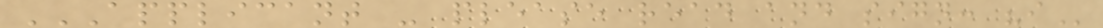APPLICANT - PLEASE READ AND SIGN: "I
